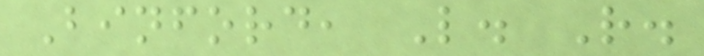Binford, L. R.
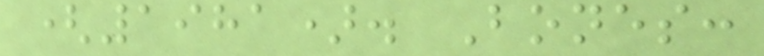(1981). Bones:
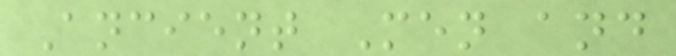Ancient Men and
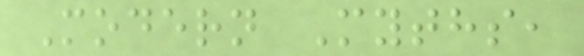Modern Myths,
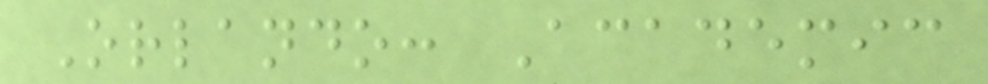Orlando: Academic
